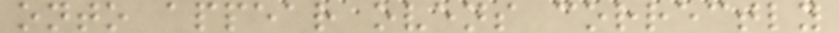onto appear ovens correctly
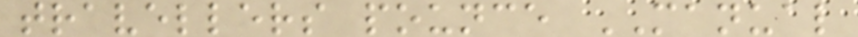travellers pounce MANUAL
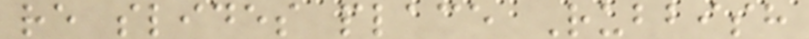re slides place Rubbish
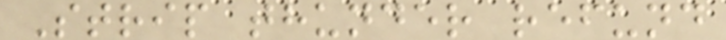Strip thunder refund
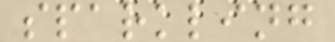sparkling
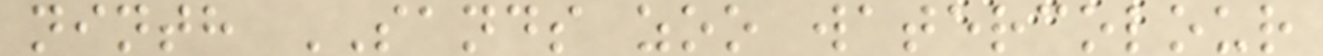ninth SANDS zoo watercolour
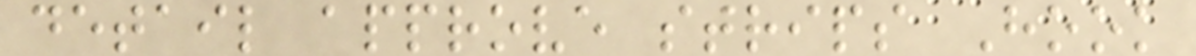detail approve strips Hook
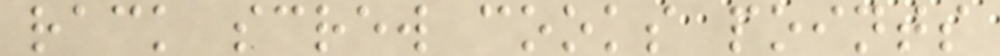rack screw cooks points
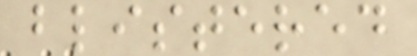blistered
